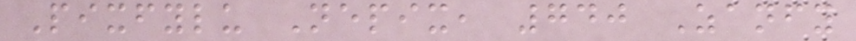Pixfylu Nepix, 740 Zanfy
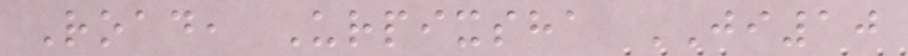Road, Urpixsha JI10
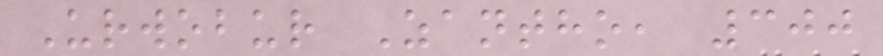Urwobur Zantho, 300
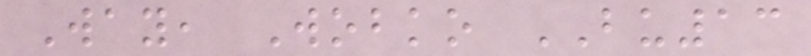Way, Wobko BU13
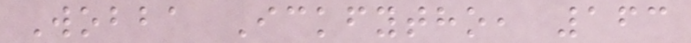Wobba Ickfytho, 163
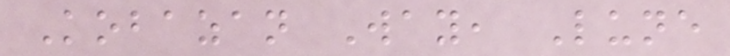Kobazan Way, Lune
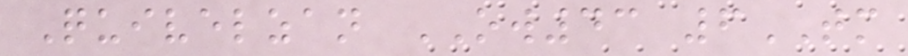Quivelzan OW43 6TM
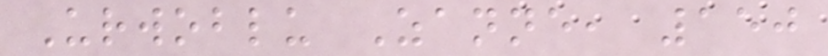Urwoblu Zanne, 150
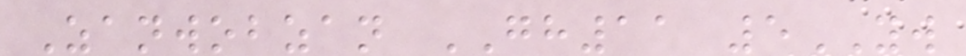Zanwobzan GH11 5YW
